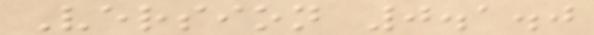Version 0.1.0
